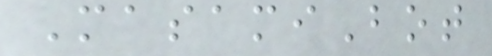MasamiBot
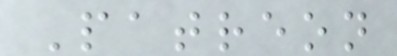Patreon
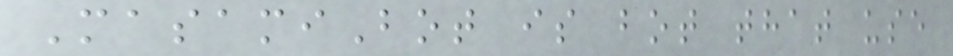MasamiBot is bot that use
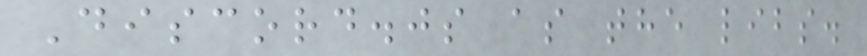Discord.js as the libs.
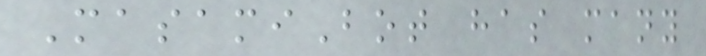MasamiBot has many
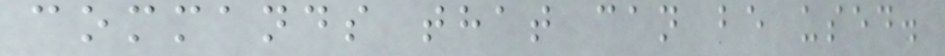commands that can be used.
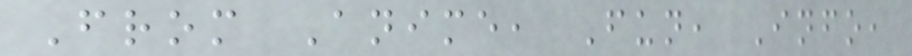From Anime, Fun, Info,
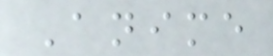Anime
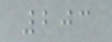203
